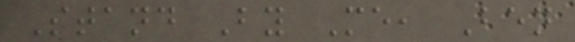Stand By Me, Ben
